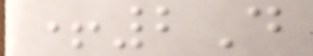+2D
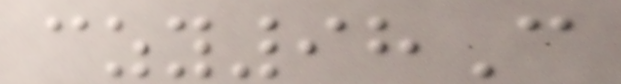czy98C
